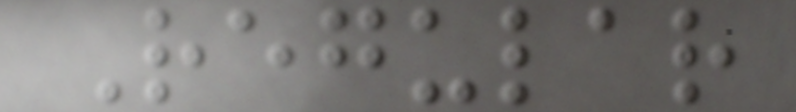Regular
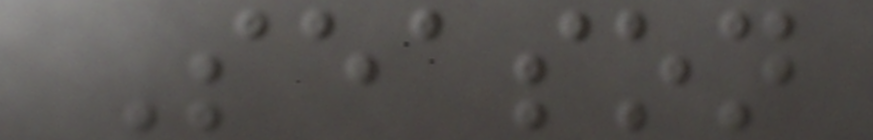Season
